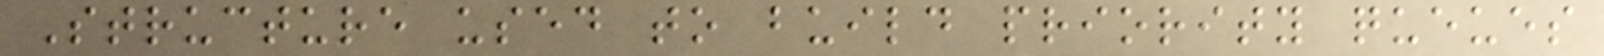Structure used to build priority queues
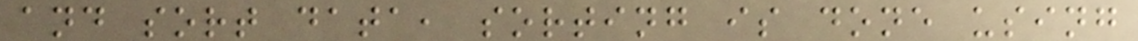and sort data, sorting is done using
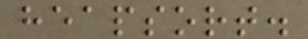heapsort.
